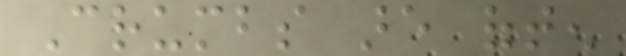Crumbs are often
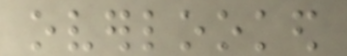overlooked
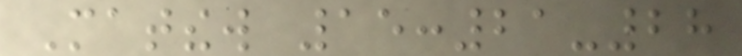Matthew 15:21-28
